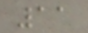11
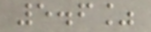5.6%
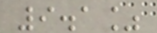9.1%
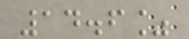14.6%
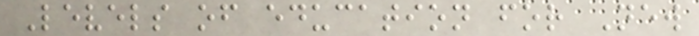Levels of education for New
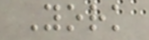York
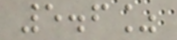5.6%
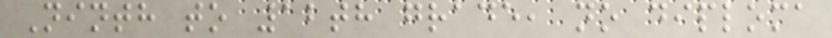Ninth to 12th grade, no diploma
